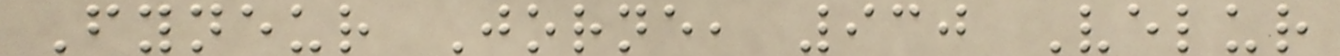Fyneur Jorne, 930 Velur
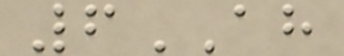6AH
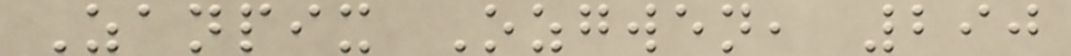Zanpix Ozgwen, 290
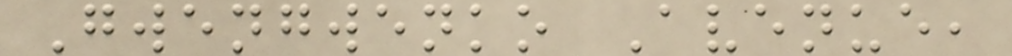Gwengwenko Avenue,
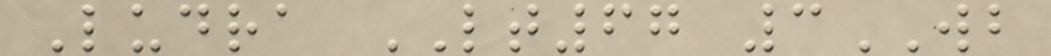Ludra LT67 3WB
